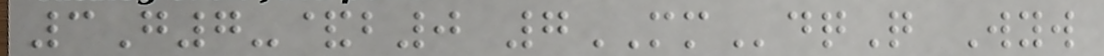3G7-&b0 7MMdqQ Wyw
